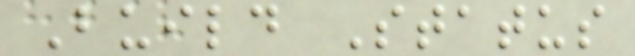Build Status
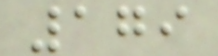179
